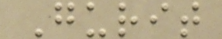Gurit
